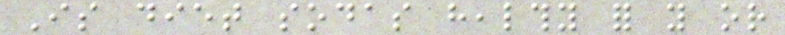Is diet sodas healthy for you or
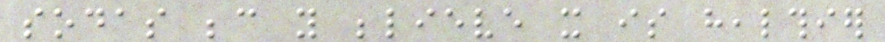sodas because you believe it is healthier
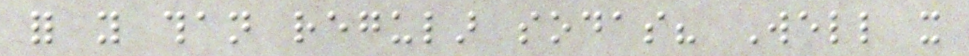for you than regular sodas? Well it
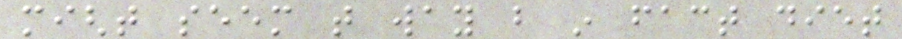might seem that way but in fact diet
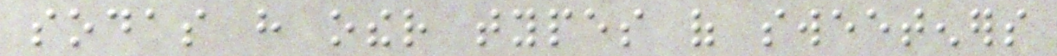sodas have other types of sweeteners
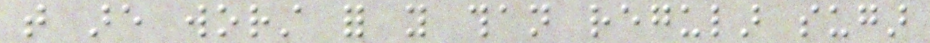that are worst for you than regular sugar
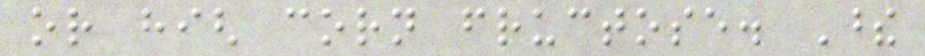or high corn fructose. These
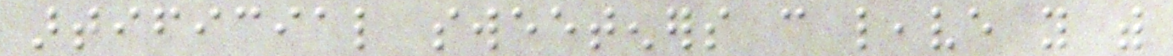artificial sweeteners can leave you with
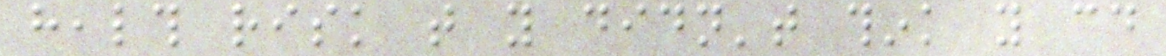health risk that you didn't think you could
